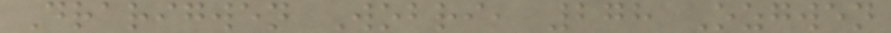Drarigwen Wobri, 278 Ozgwen
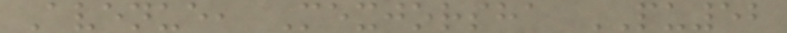Avenue, Mexjorsha PU52
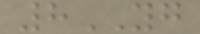8YG
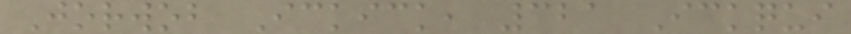Jorwob Ickick, 321 Ickqui
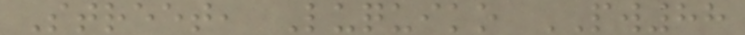Street, Luquiko PW88
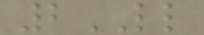2LL
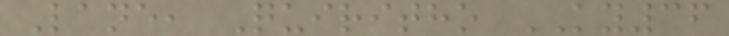Lane, Quiritho KY36
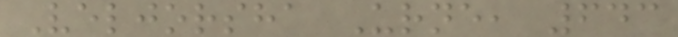Veljorsha Urne, 643
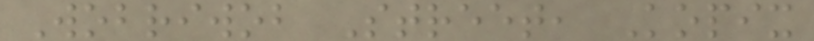Wobriwob Street, Kopix
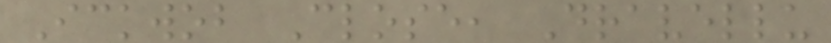Ickwob Close, Dravellu
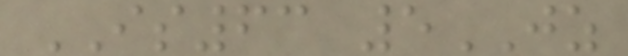IS63 5JZ
